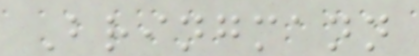Bringmann
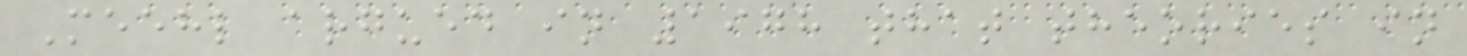Meehl argued in 1978 that theories in
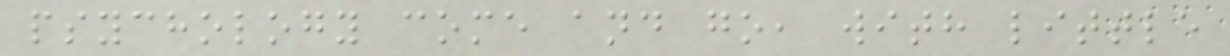psychology come and go, with little
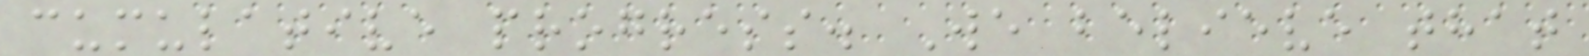cumulative progress. We believe that
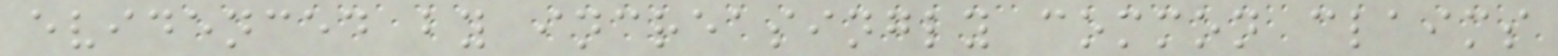evidenced by increasingly common claims
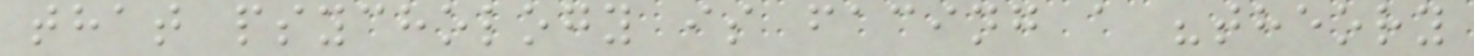that psychology is facing a "theory
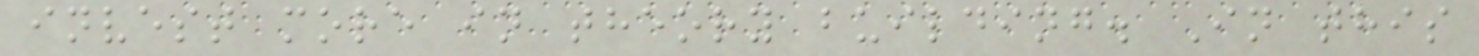invest more in theory building. In this
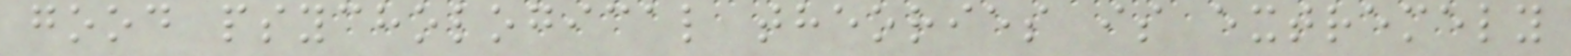good psychological theories is extremely
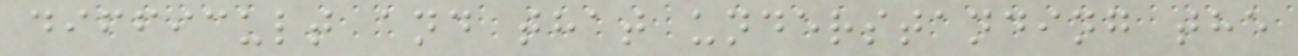difficult and that understanding the
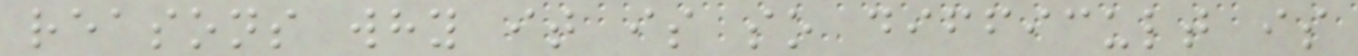reasons why it is so difficult is
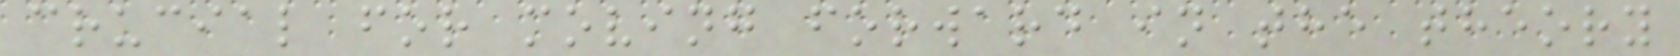crucial for moving forward in the theory
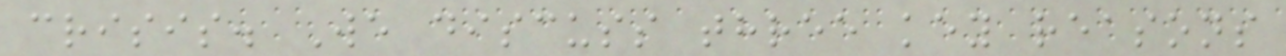crisis. We discuss three key reasons
